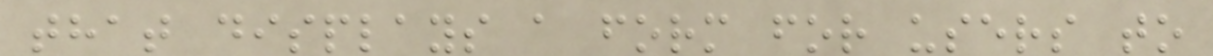that displays a form for users to
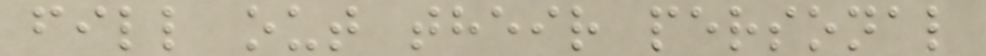fill out their personal
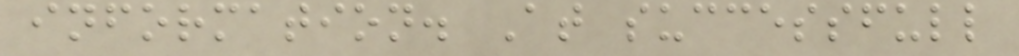information. At successfull
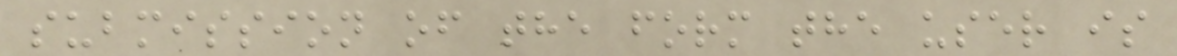submission of the form the user is
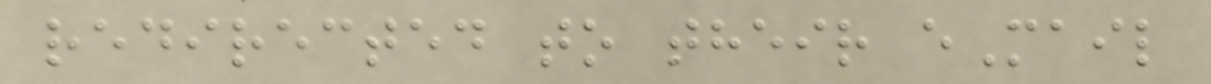redirected to their eMail
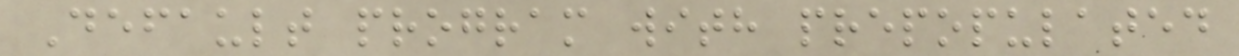Default program with prepopulated
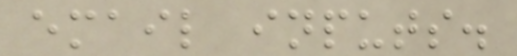email inputs.
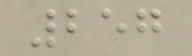257
